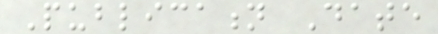Publication Date
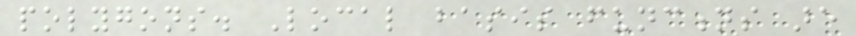polygons. Local basis functions are
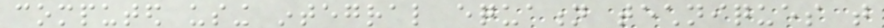computed using integral equation techniques that
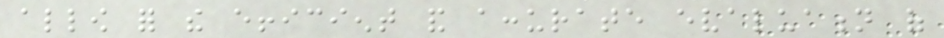allow for the efficient and accurate evaluation of
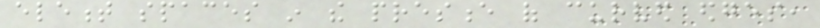element spaces in the presence of curved edges,
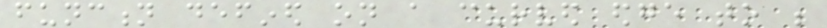function defined on a curved edge to be
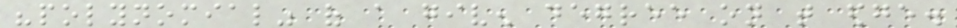"polynomial" of a given degree on that edge.
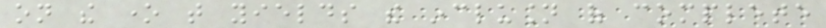on the one that yields the inclusion of complete
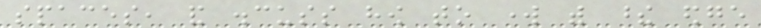spaces, and discuss how to work with these edge
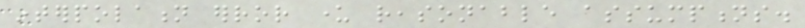interpolation error under reasonable assumptions.
